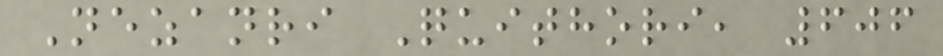Nezanri Quithori, 606
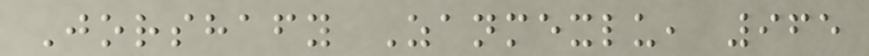Jorshafy Zanmexlu, 965
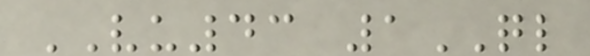VU43 1QL
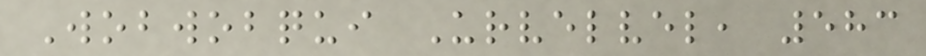Wobwobqui Urvelvel, 583
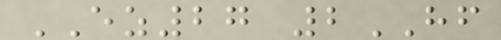EZ27 2HF
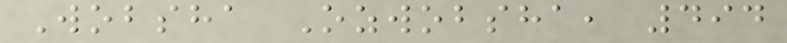Wobsha Ozwobsha, 494
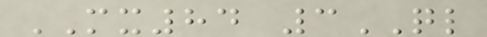MX84 3QL
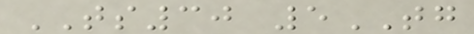TS30 5TG
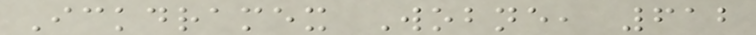Ickdramex Wobne, 612
